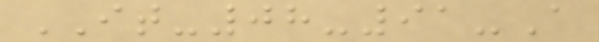IT-08-91-A
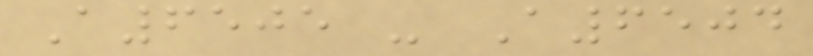A6505 - A6504
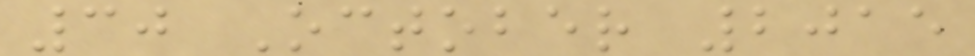30 October 2015
